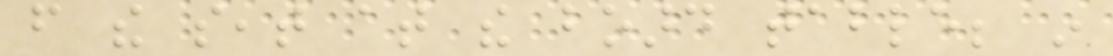from the seat at the board table; in
